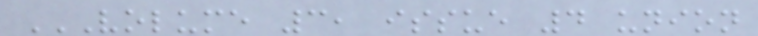VOLUME 3, ISSUE 4 UNION
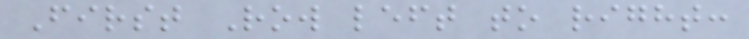First Row left to right:
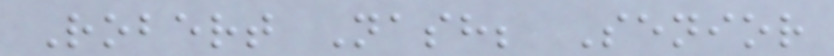Robert Nash; Senior
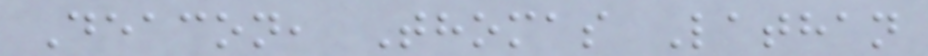Deacon, Thomas Lathan
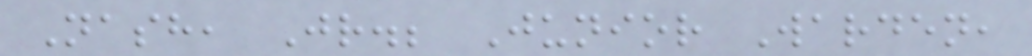Nash, Jr.; Junior Warden,
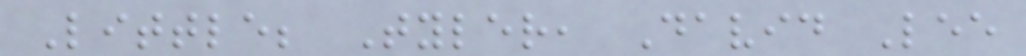Little; Tyler, David Lee
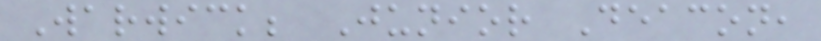Warwick; Junior Deacon,
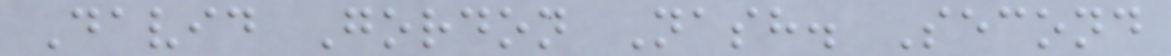David Gordon Nash. Second
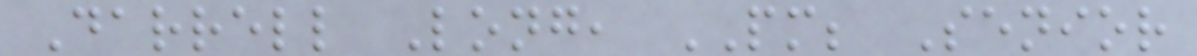Darrell Long, PM; Senior
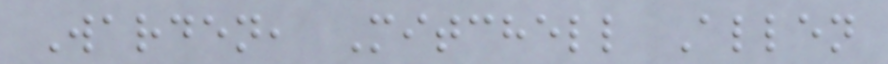Warden, Mitchell Allen
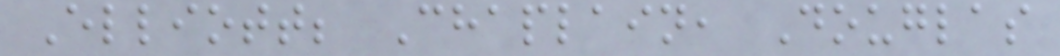Elliott; Chaplain, Douglas
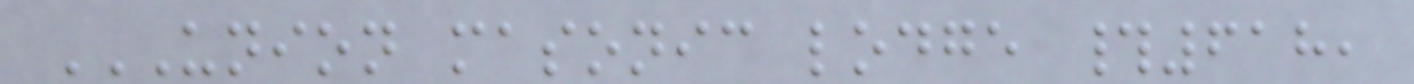UNION MASONIC LODGE #618,
